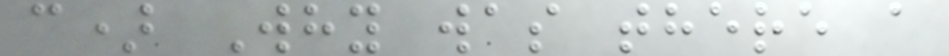c) Why was there a
